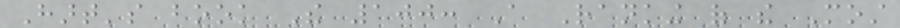Hart's book The 100: A Ranking of the Most
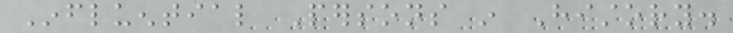Influential Persons in History.
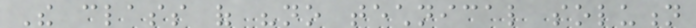The class of "no technical solution
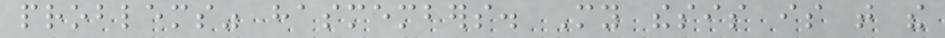problems" hasmembers. My thesis is that the
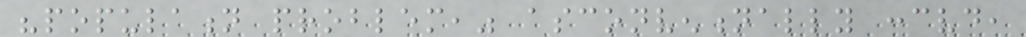"population problem," asconventionally conceived,
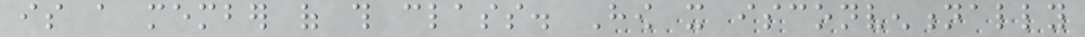is a member of this class. How it isconventionally
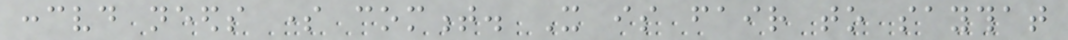conceived needs some comment. It is fair to saythat
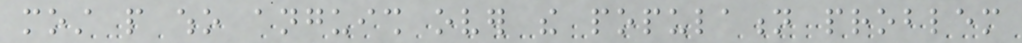most people who anguish over the population problem
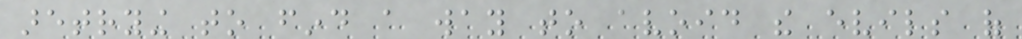aretrying to find a way to avoid the evils of
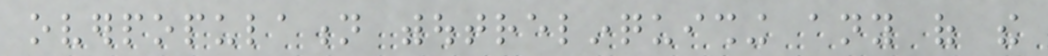overpopulation withoutrelinquishing any of the
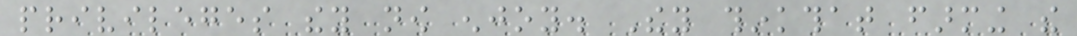privileges they now enjoy. They thinkthat farming the
